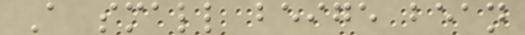A small beige bean
